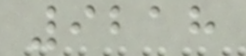9218
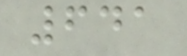641
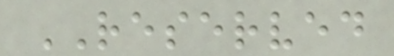RESERVED
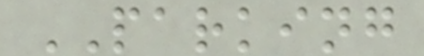PARKING
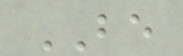BE
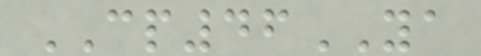CP46YA
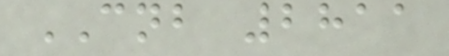CNB 2811
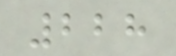228
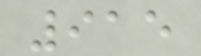915
